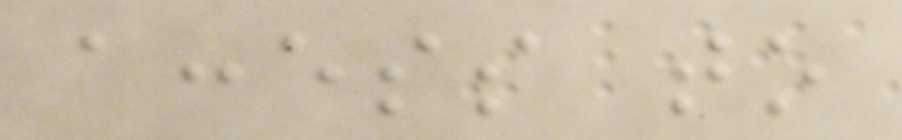access to
